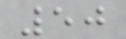50
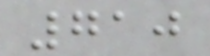710
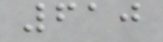610
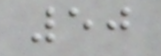50
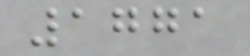1771
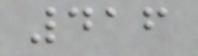416
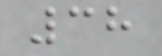38
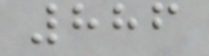886
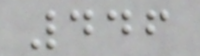446
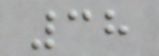38
